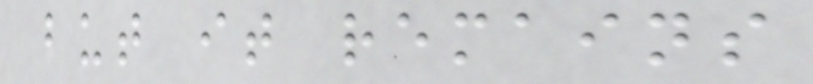but it remains
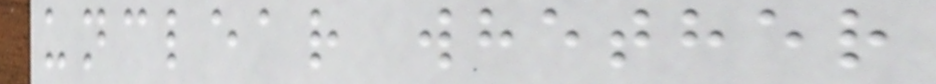unclear whether
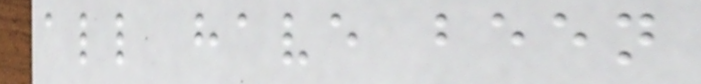all have been
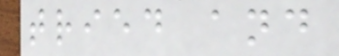tried and
